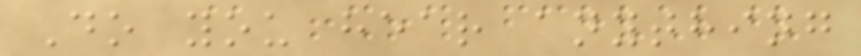Do you hear anything
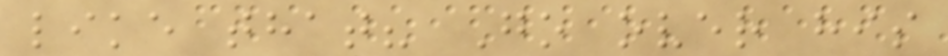like that? Go over his
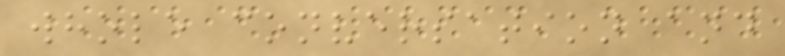whole conversation and
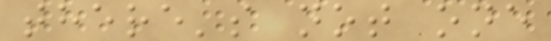there's not one
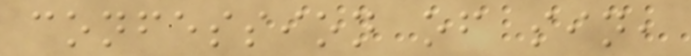confession of sin,
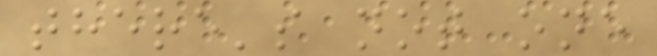there's not one
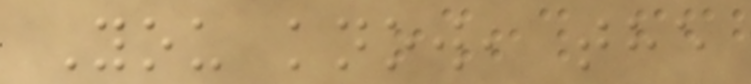You know, the
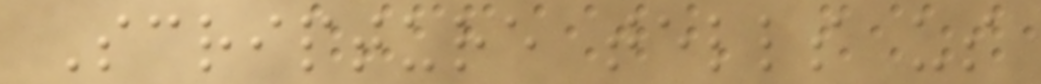Scripture tells us
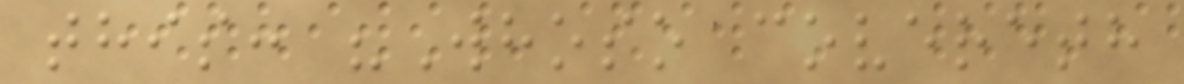this: "Whoso covereth
